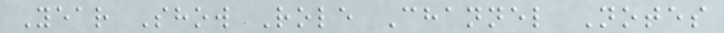Year Show Role Channel Notes
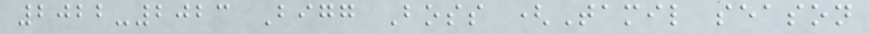2022-2023 Bigg Boss (Tamil season
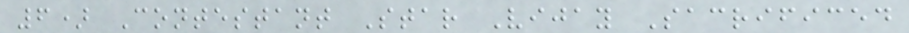6) Contestant Star Vijay Sacrificed
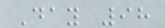Day 98
